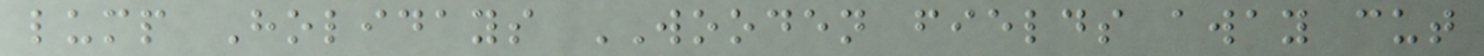lump Holidays WOODEN fields away cut
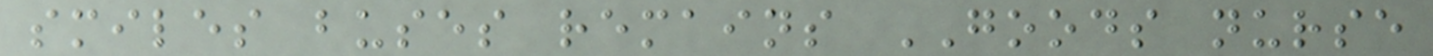smiles buses remains GOODS nurse
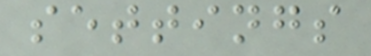settings
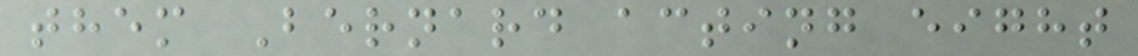them Bernard acting eight
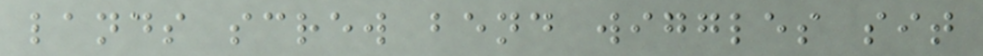lands screw bend wiggles sit
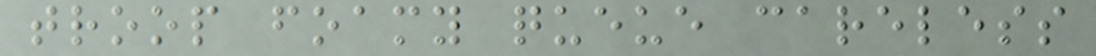troop foamy queue careless
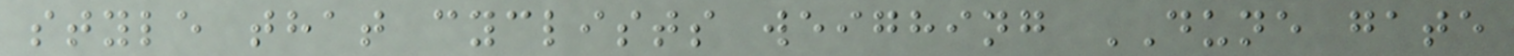style that cyclists weighing DUNE gate
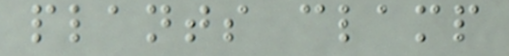plants clamp
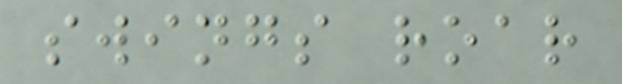swings roar
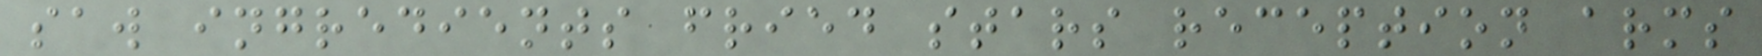saw ingredients fried stars reception arms
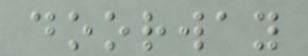doorway
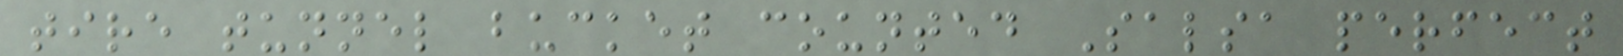tire tunnel bucket counted Salsa perfect
